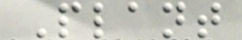Plant
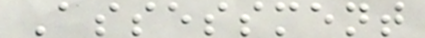Assessment
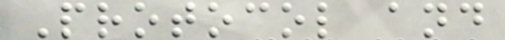Protocol and
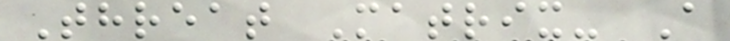Threat Matrix- A
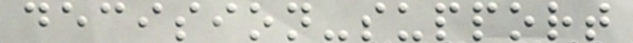decision-support
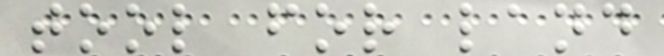tool for land
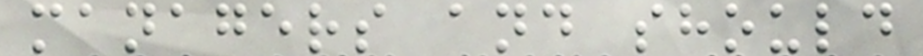managers and should
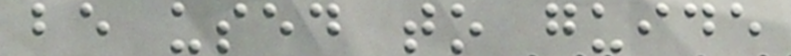be used to guide
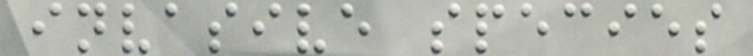invasive species
